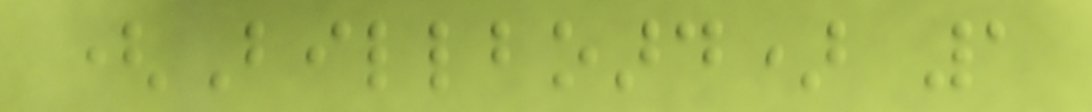(Billboard) 1
